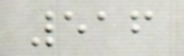516
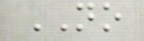NO
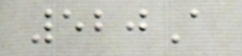520A
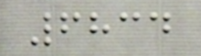6834
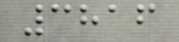3816
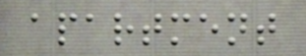apartment
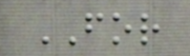FOR
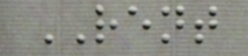RENT
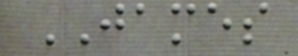JAMES
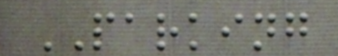PARKING
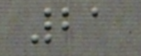21
